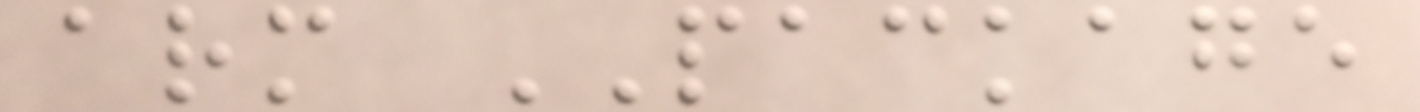arm PACKAGE
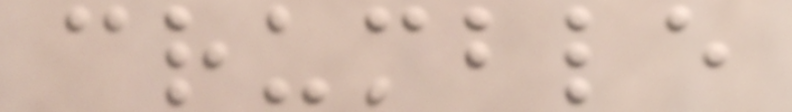crumble
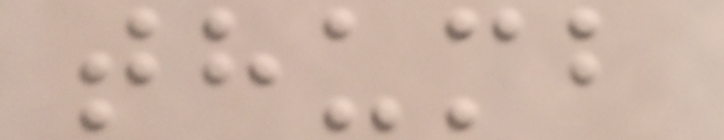thumb
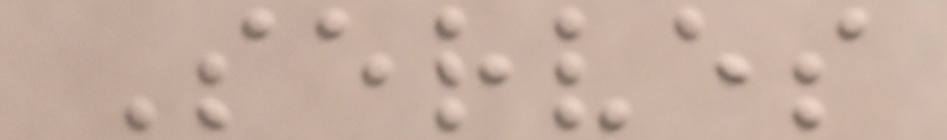Serves
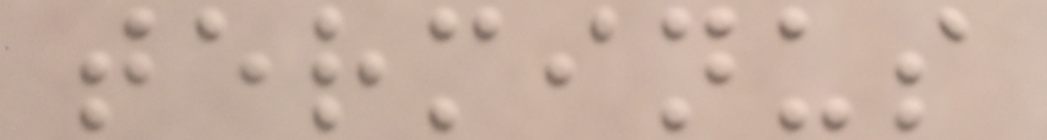terminus
